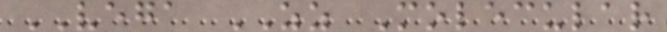VEGA ZZ Molecular
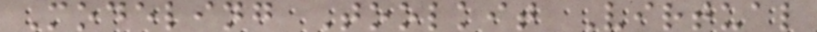Modeling Toolkit Virtual
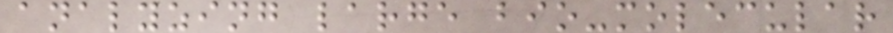analyzing large bio-molecular
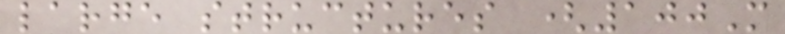large structures (100M
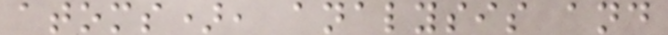atoms), analysis and
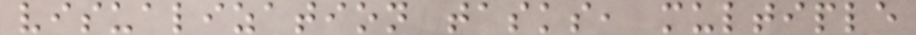visualization tasks, multiple
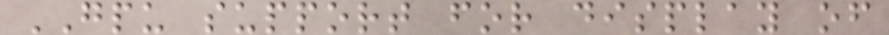GPU support for display of
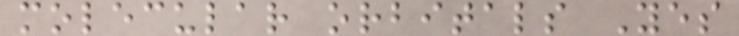molecular orbitals Yes
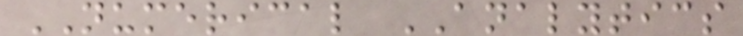NUMERICAL ANALYTICS
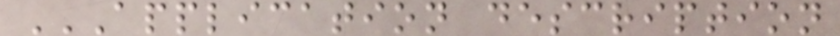APPLICATION DESCRIPTION
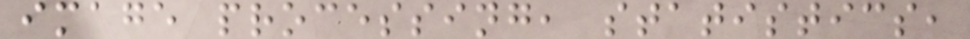image processing, statistics,
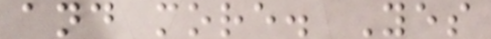and more. Yes
